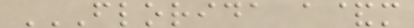FLORIDA A&M
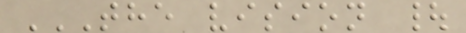THE VISION |
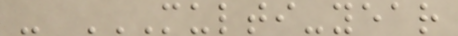- MULTI-YEAR
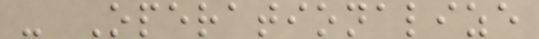- Operationalize
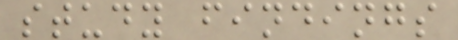study findings
